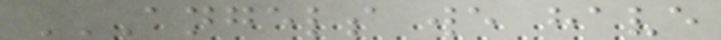ANGELS WE HAVE
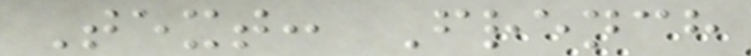Text: French
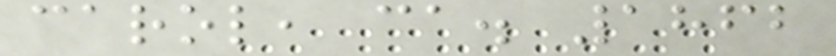carol, ca. 1862
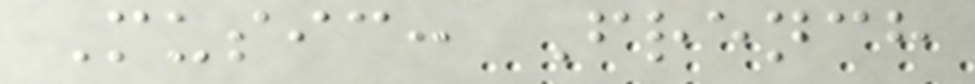Music: French
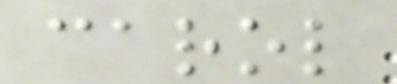carol
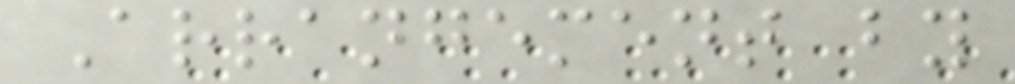Arrangement by
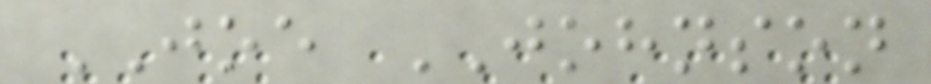JOE JOHNSON
